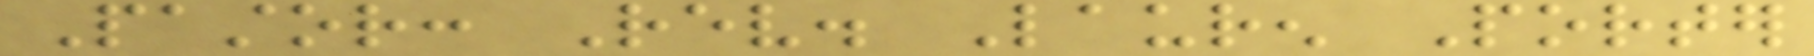Pastor: Rev. Lauren Porter
